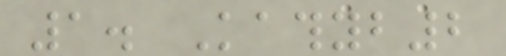1. Kathyb2
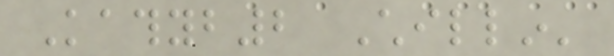Kathyb2 Chillin'
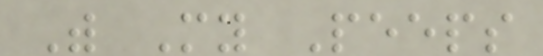With My Peeps
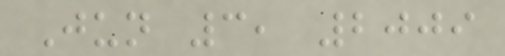Jun 3, 2009
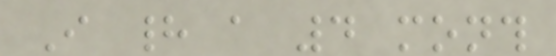I had a 4 month
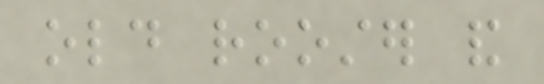old rooster and
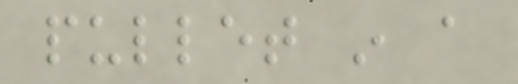pullet in a
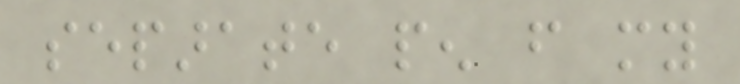separate pen from my
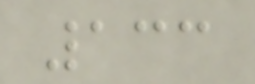133
